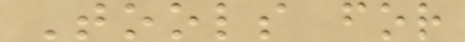Tools for
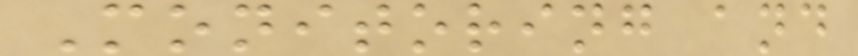Monitoring and
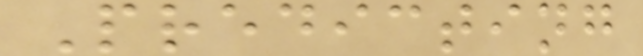Predicting
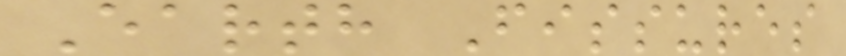Earth Fissures
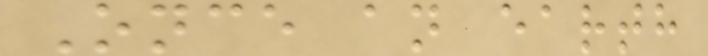Once an earth
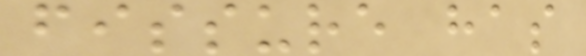fissure has
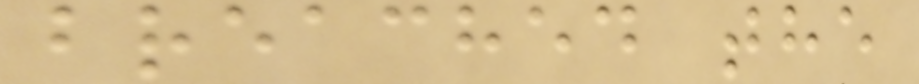breached the
